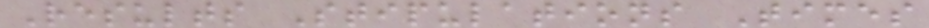Results Stipulations Times
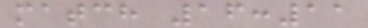match 16:11
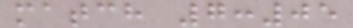match 7:05
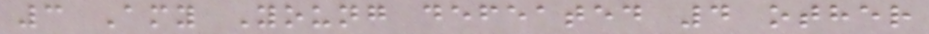3 Amy Young defeated 4 other
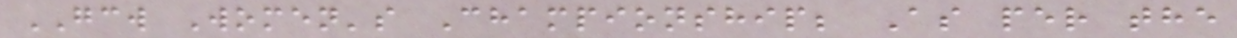GCW Women's Championship; As per the
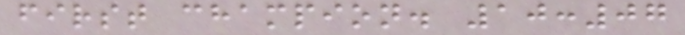first champion. 10:07
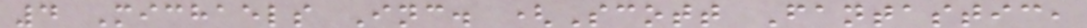4 Michaels Inc. (Scott Fantastic,
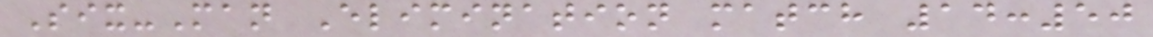Six-Man Elimination match 14:50
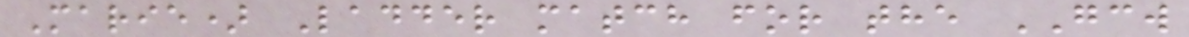Marie) Ladder match for the GCW
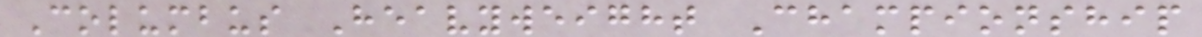Columbus Heavyweight Championship
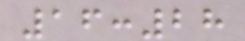16:28
